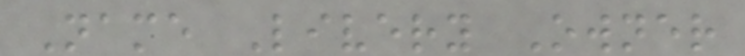Name Livery Owner
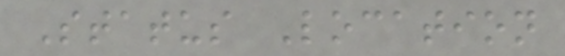Status Location
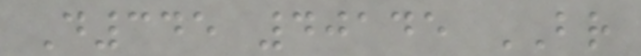D345 40145 BR
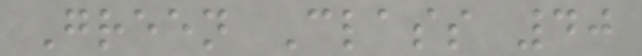Green Class 40
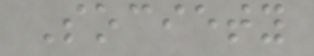Society
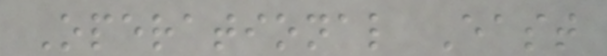Operational East
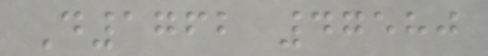D1762 47580
